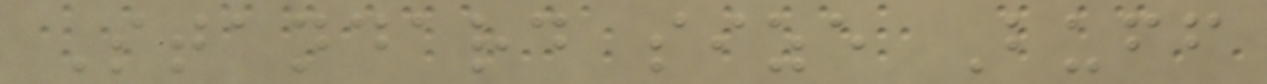Standard size Buff
